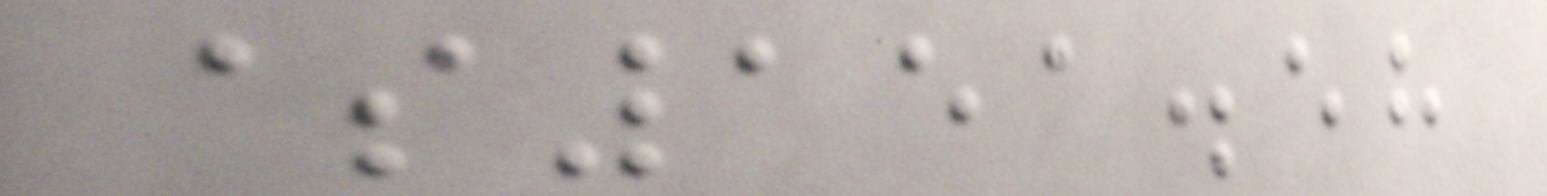$151.58
